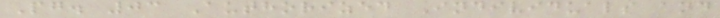Pg. 03 Authorized Individuals and
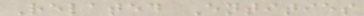Related Entities
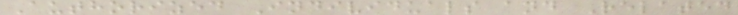Authorized Individuals and Related
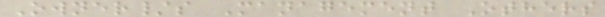Owner/s Management Others
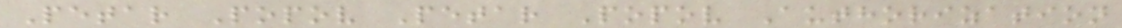Petar Popov Petar Popov Authorization
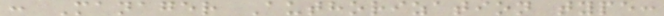: Manager Authorization type:
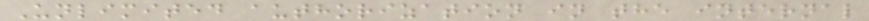Unlimited authorization in the internal
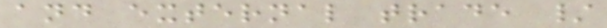and external trade /
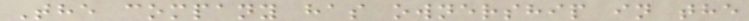The company has ownership in the
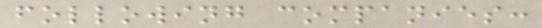following companies:
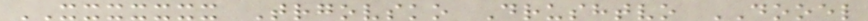XXXXXXX Trgovsko Drushtvo DOOEL
